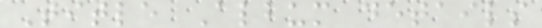Title Album details
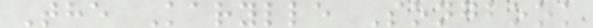The Karylle Songbook
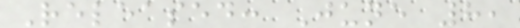Released: June 8,
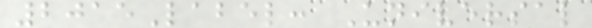2015Label: Universal
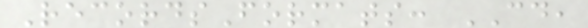RecordsFormats: CD,
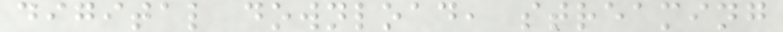digital download, streaming
